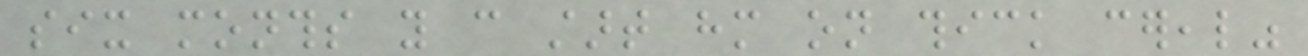six months you can start him on thick cereal"
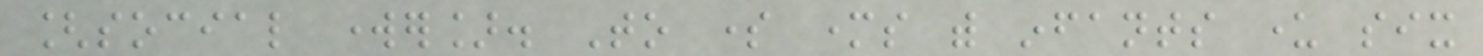[social worker]. To some mothers with infants under six
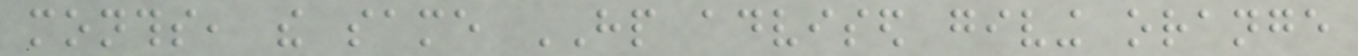months, the same HP advised giving orange
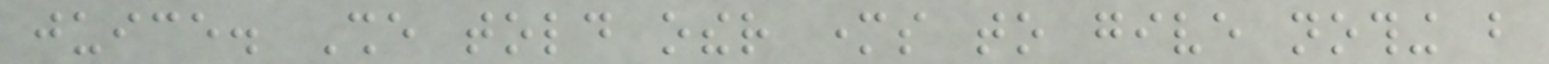juice. She told other mothers to give nothing but
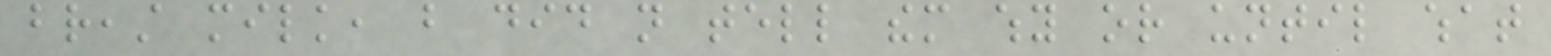breast milk, but did not tell them why or until what
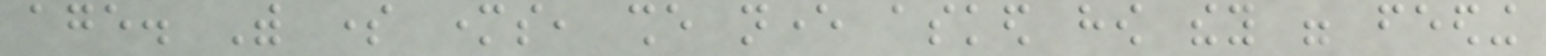age. With some mothers, she never asked how they were feeding
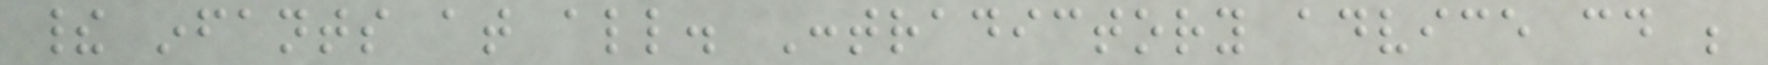their infants at all. Contradictory advice could be
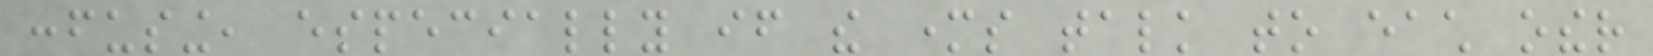confusing, especially if the mothers talk to each other
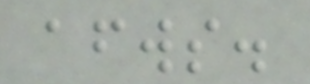afterwards.
